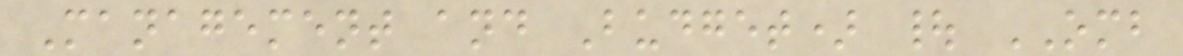Management and Budget) | OMB
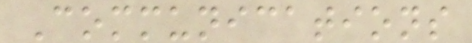Communications
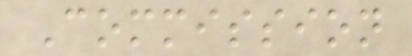Commission
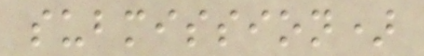submission)
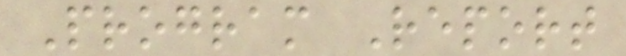Program Report
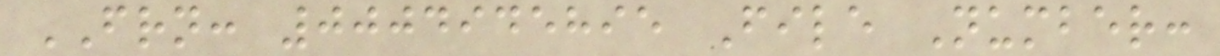FRN: 0004945895 File Number:
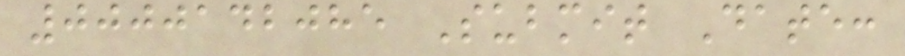0000142085 Submit Date:
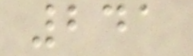241
